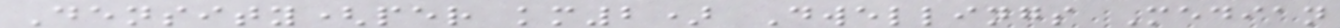Density(per km2) Dwellings Median
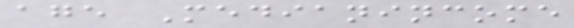age Medianincome
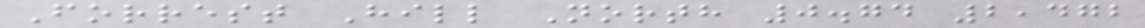Forrest Hill North 0.74 2,472
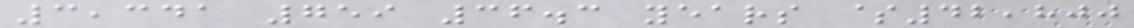3,341 759 36.3 years $42,800
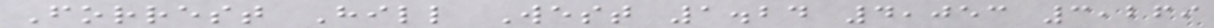Forrest Hill West 1.24 4,053 3,269
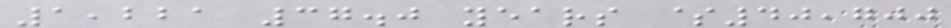1,221 37.0 years $40,700
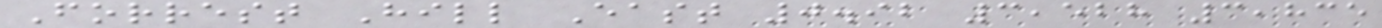Forrest Hill East 0.92 3,528 3,835
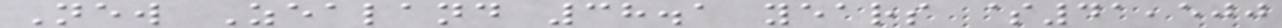New Zealand 38.1 years $41,500
